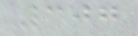307
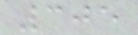305
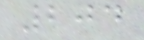204
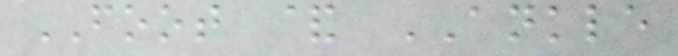FOOT & ANKLE
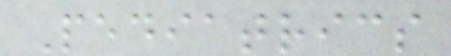Pediatrics
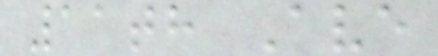11th Ave
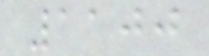1100
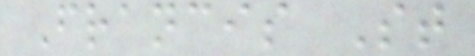Francis St
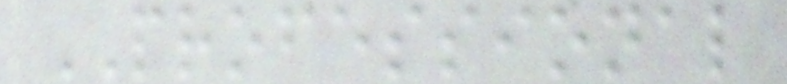PROFESSIONAL
